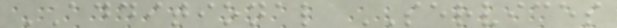ADDITIONAL SERVICES
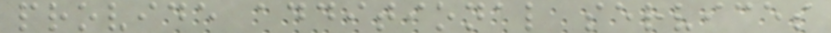provide additional services
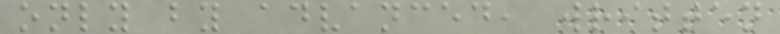only by advanced, written
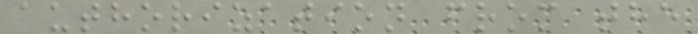authorization from the
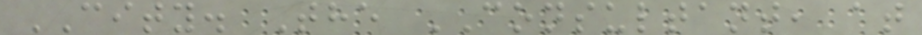CITY. The CONSULTANT, at
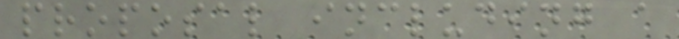proposal including a
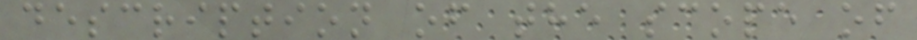description of the scope of
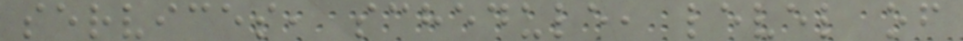services, schedule, level of
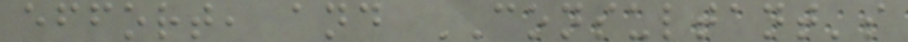effort, and CONSULTANT's
